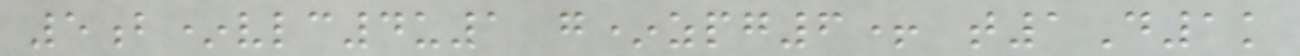5b*vlc4u1 g*zpg6+ t1D1k
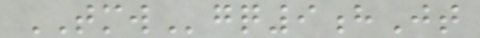TMWgq9hJt
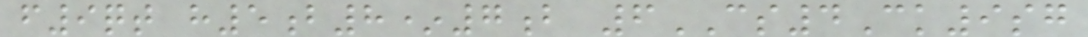f9qt h5b8*7b 6CS4Ck9sg
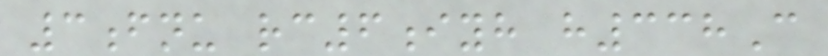3fnu rc6iyh h338C
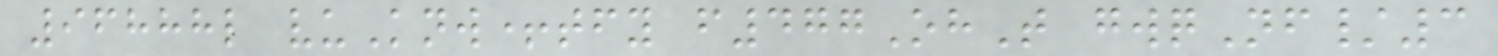96888l vuKnw+tfy f477OhT gwqNf/3
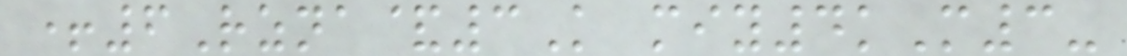+6Rzna&3K miy4kM3-
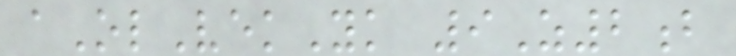aOlVekYk 9Z2b
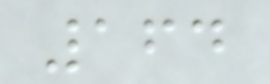164
